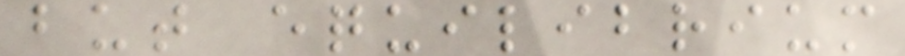but equilibrium
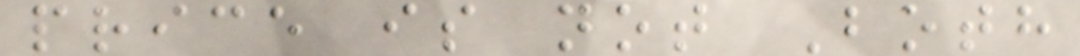price is not Both
